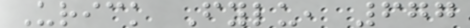Urick Fylu, 677
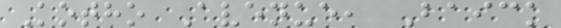Kotho Avenue, Baick
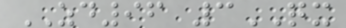ZD96 3QX
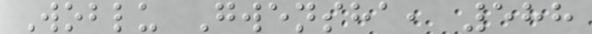Woblu Gwensha, 588
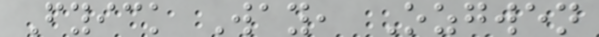Fyick Way, Ozgwen
